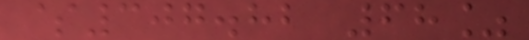$307.82 68%
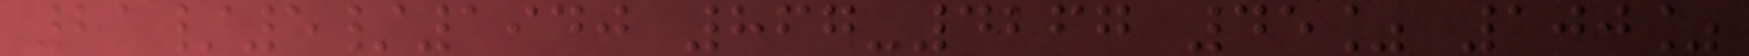21/5/1940 867-4267 45% 100%
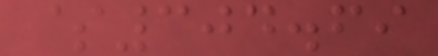$304.69
